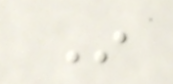In
